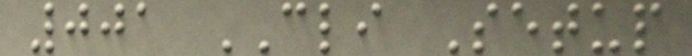001 CLI Setup
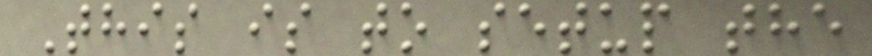This is to setup the
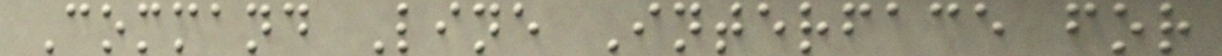Command Line Interface for
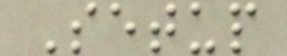Setup
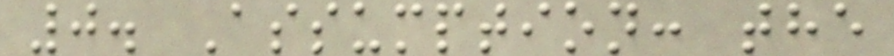0. Assumption: the
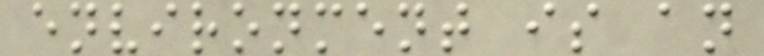environment is an
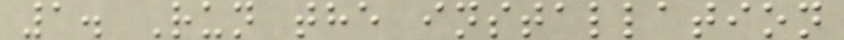1. Run the installation
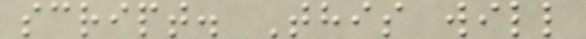script. This will
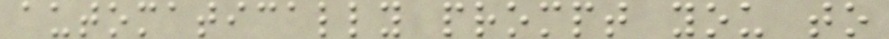automatically prompt you to
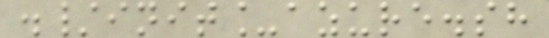./init_azure.sh
